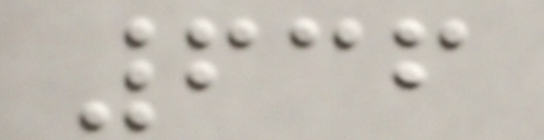636
